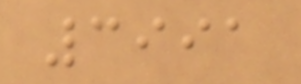3991
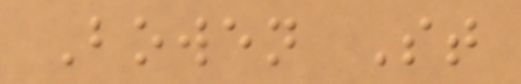Bowen St
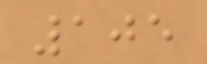105
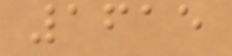1615
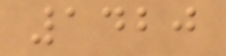1420
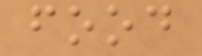food
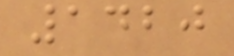1420
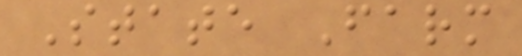State Farm
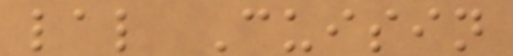lal Cuisin
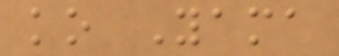ko Yama
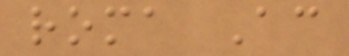roma Ac
